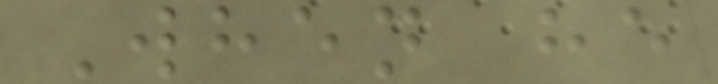When he
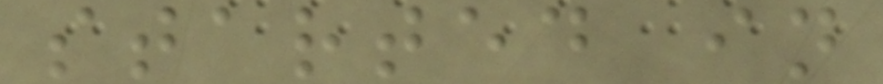started in
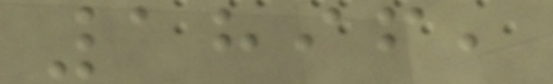1896,
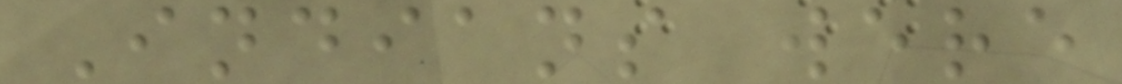Indians were
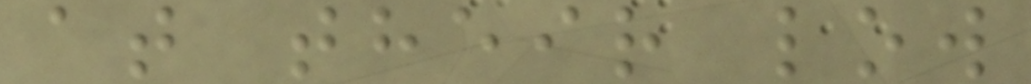at their low
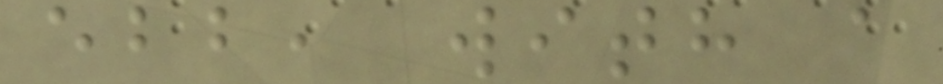ebb, with a
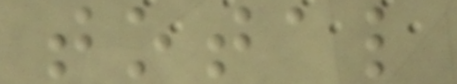total
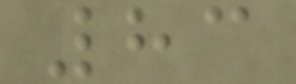83
